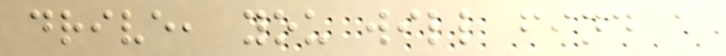drive, you will find a
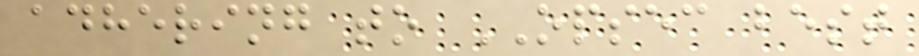adhering to OPSEC best
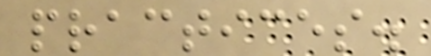practices.
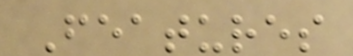Features
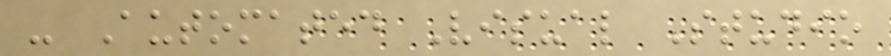- Automated Visual Studio
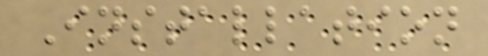Installation
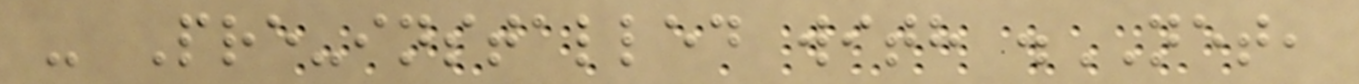- Pre-installed with .NET,
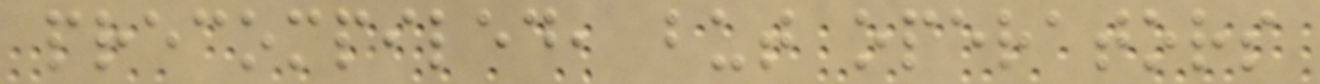precompiled, but operators
